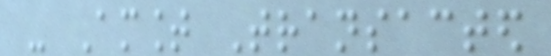- Amount Transacted
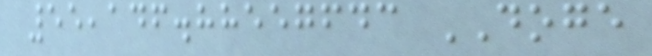55,146.88557643 DOGE
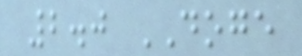2.0 DOGE
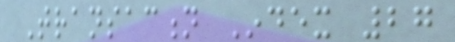Transaction Index 27
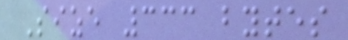Size 333 bytes
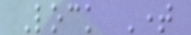Lock Time
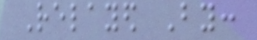Relayed By:
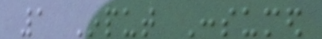1 Input Consumed
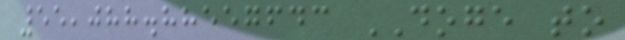55,088.88557643 DOGE to
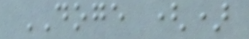DOGE ()
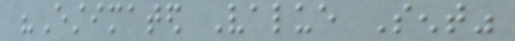"Estimated Value Sent"
